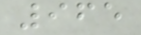965
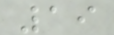19
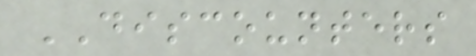DISCOUNTERS
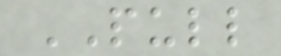PULL
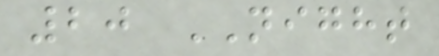20 NIGHT
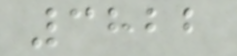3822
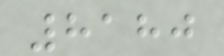8180
